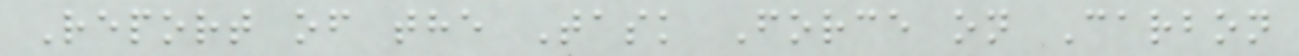Report of the Task Force on Carbon
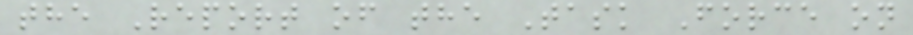the Report of the Task Force on
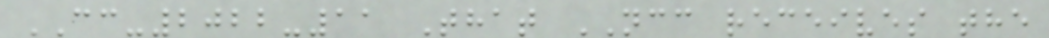CC-2022-11 That NCC receives the
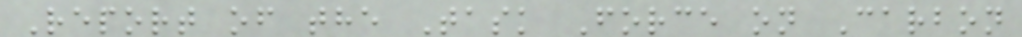Report of the Task Force on Carbon
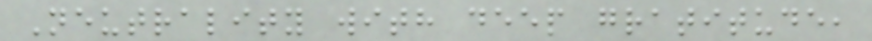Neutrality with deep gratitude,
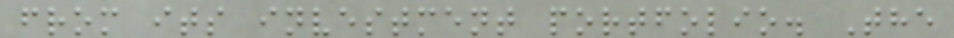from its investment portfolio. The
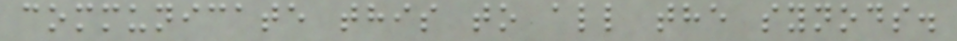communicate this to all the synods.
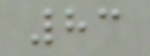83
